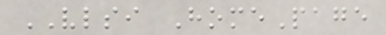VLSI HomePage
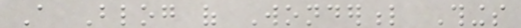A Blog of Wonderful Things
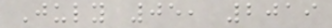July 05, 2019
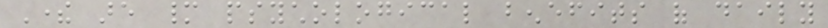There are many psychological benefits of daily
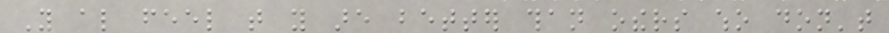You also feel that you are better than others who don't
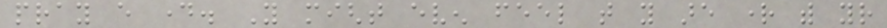pray every day. You might even feel that you are right with your
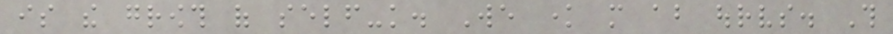is the growth of self-knowledge. We know more about ourselves. This
